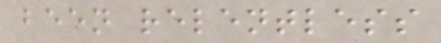been relentless
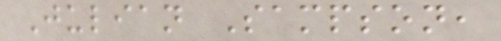Julian Sampson,
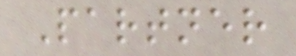Partner
